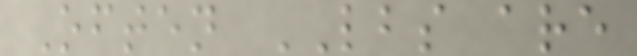Often LBS are
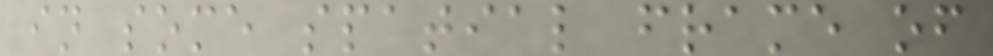in some spatial frame of
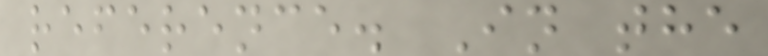reference. In the
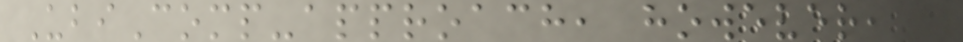UbiComp-approach, however, a
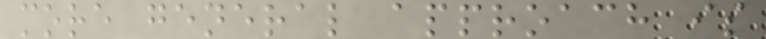more general approach is
